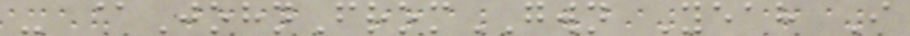- @JohnFromGWN Yeah I
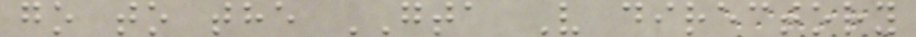go to the GTA V directory
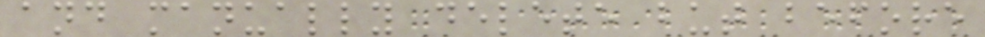and manually delete but before
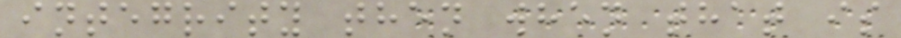integrity then when that is
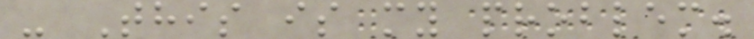- This is my problem.
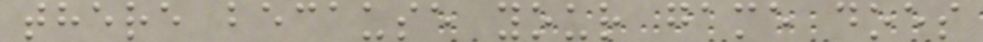there because your game does
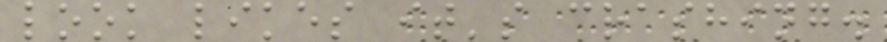look likes it's crashing.
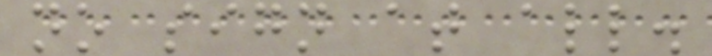no sign at all.
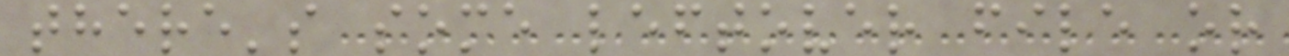there's some leftover file or
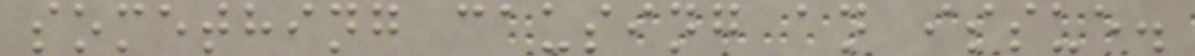something causing an issue.
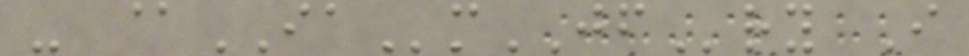- @IAmJFry I
